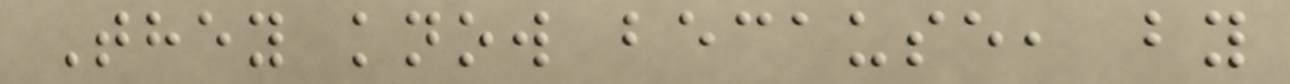They know because, by
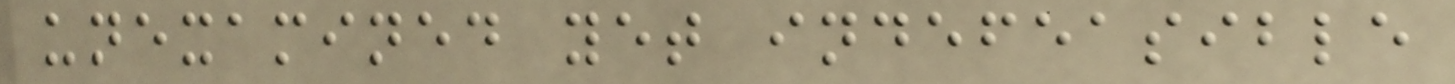unexamined yet indefeasible
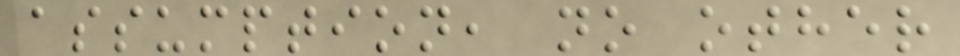assumption, no other
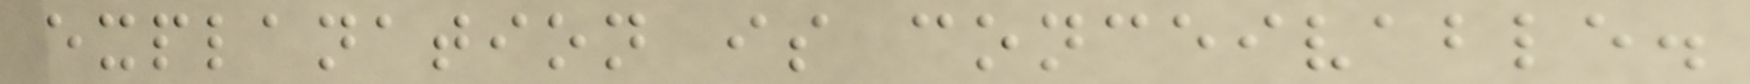explanation is conceivable.
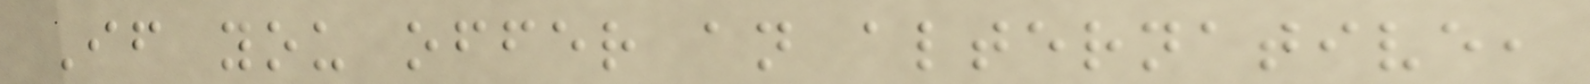If you offer an alternative,
